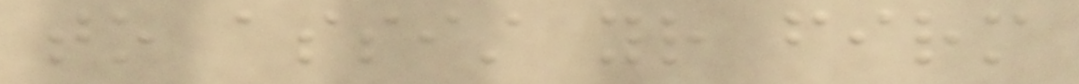to assist your firm
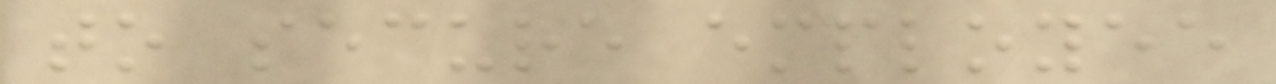to secure employee
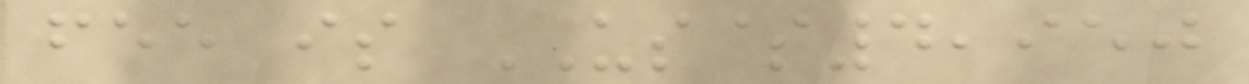fee is US$4,950
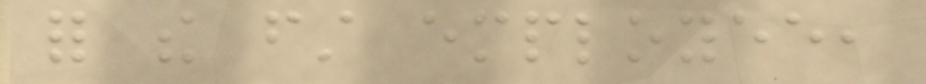for the first employee,
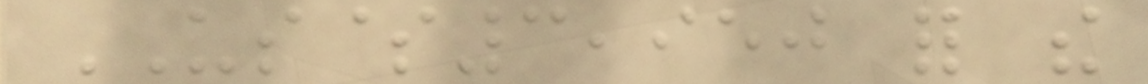US$3,950 for the
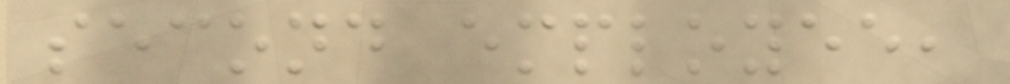second employee,
